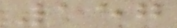157
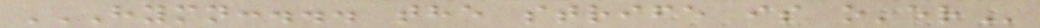HYMN:... THE STRIFE IS O'ER
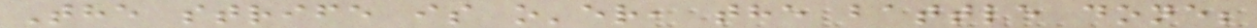The strife is o'er, the battle done;
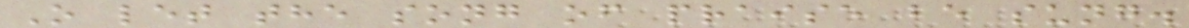O let the song of praise be sung.
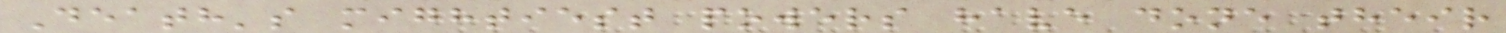Death's mightiest powers have done their
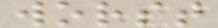worst
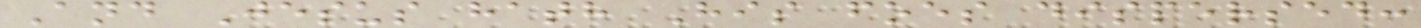And Jesus hath His foes dispersed:
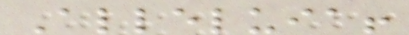Alleluia!
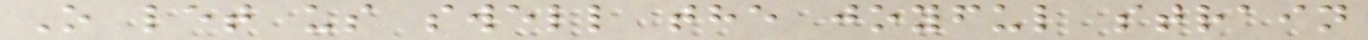O let us swell the joyful strain
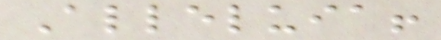Alleluia!
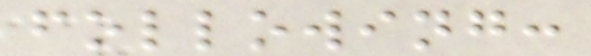following:
